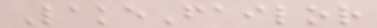LakeFailor
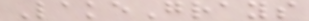LakeGrays
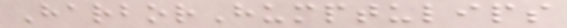HarborHumptulips
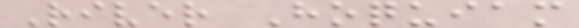River Hoquiam
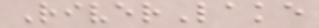RiverLake
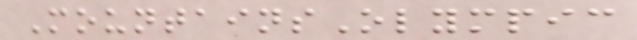MountainsOlympic
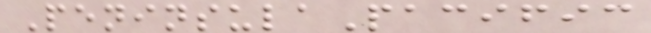PeninsulaPacific
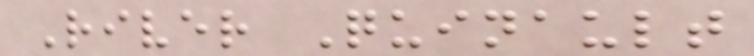River Quinault
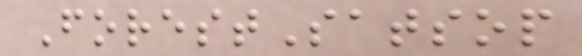ForestSatsop
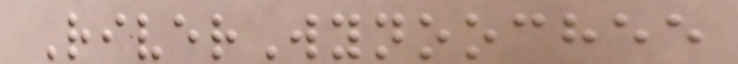RiverWynoochee
